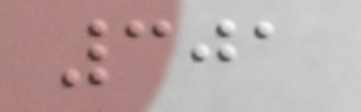301
